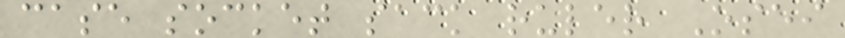case socket sack ruler Osei
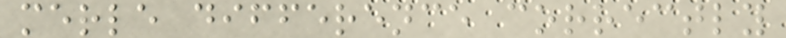merle difference correctly
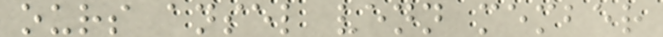ours ansel venn member
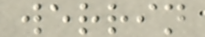werrin
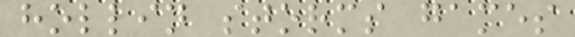hollin storms games
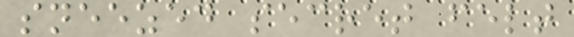sneezed secret felt
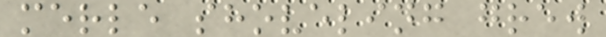merle shoveling grew
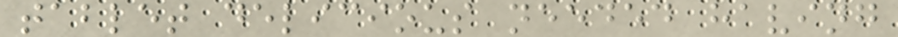tablet delicious needed having
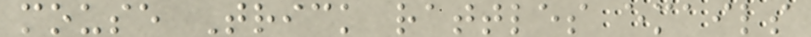mouse Trick rattles emails
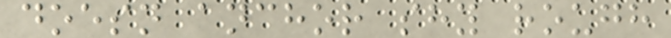doesn anchor shy rough
